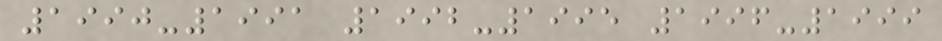1990-1991 1992-1995 1996-1999
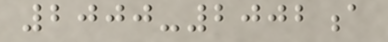2000-2002a
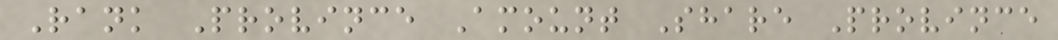Rank Province Amount Share Province
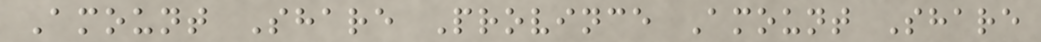Amount Share Province Amount Share
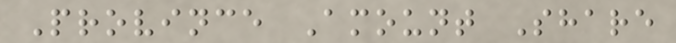Province Amount Share
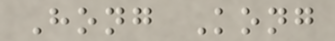Hong Kong
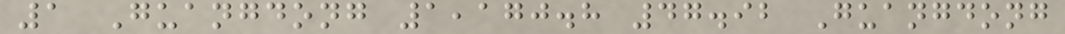1 Guangdong 1,170.8 47.92 Guangdong
